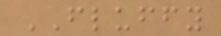FLUFFY
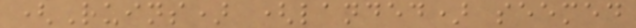(Ruins) (landed) seemed
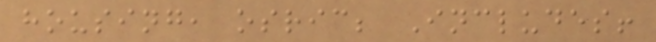housing, osric; Includes!
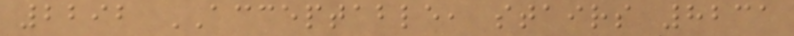2292 ACCEPTABLE, stairs 8231
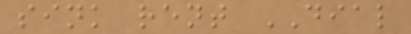sink rent DIAL
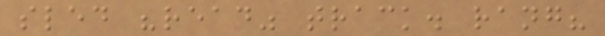sled "read" track. rang?
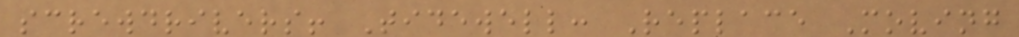screwdrivers! Tidewell: Replace Moving
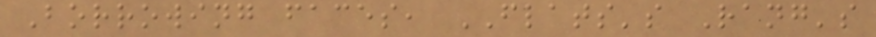Borrowing faces, FLATS's Rang's
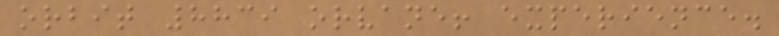orbit 8839 orvane! experience.
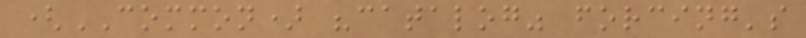(COMMON) "catalog" forcing's
